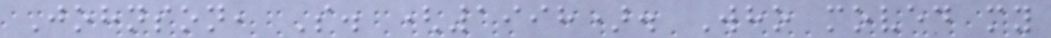Johnson, S. (1998). Who moved my
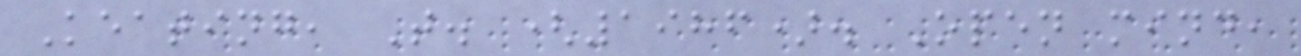Keating, T. (1986). Open mind,
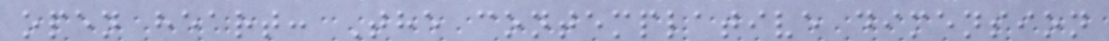open heart: The contemplative dimension
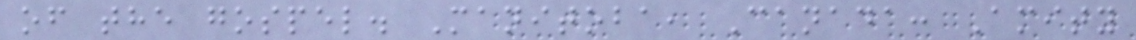of the gospel. Manitoba, Canada: Amity
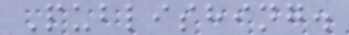Publishing.
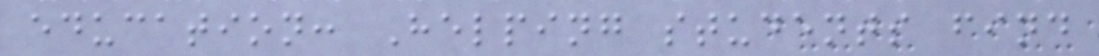education: Helping students find
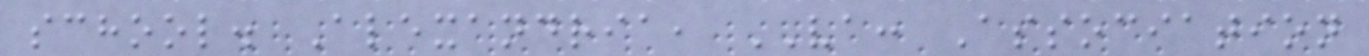school. Alexandria, VA: Association
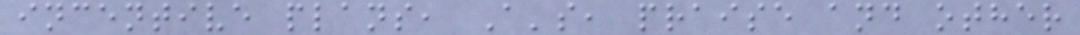incentive plans, A's, praise and other
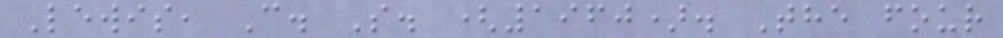Lewis, C. S. (1960). The four
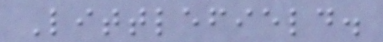Littlefield.
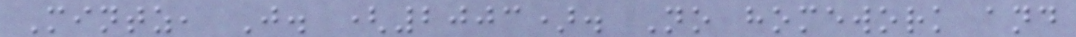Mintz, J. (2003). No homework and
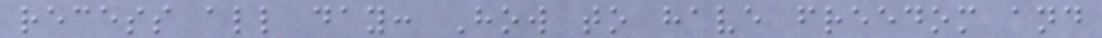recess all day: How to have freedom and
